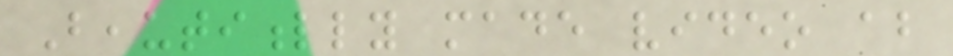Beautifully made video about
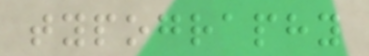typography
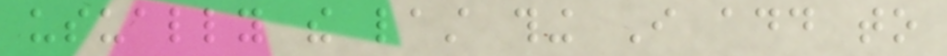usually the last thing I add to
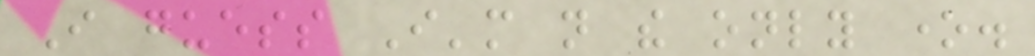I guess I'm not the only one.
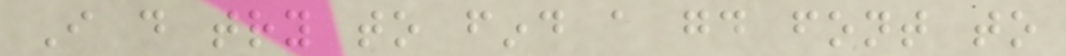I do try to find a good font to
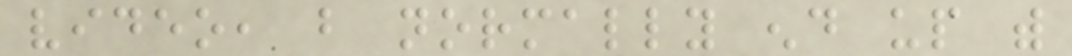video, but normally end up with
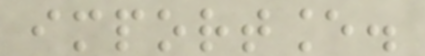importance.
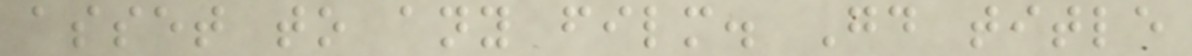asset to any film. Good title
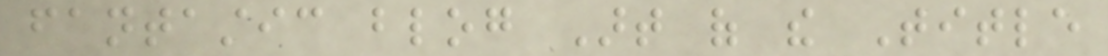fantastic blog Art of the Title
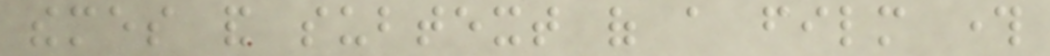themes and subtext of a film through
